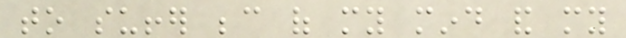to suffer because of my mind and my
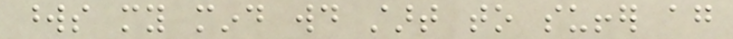words my mind would start to suffer again
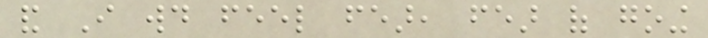and I would feel fear, fear of going
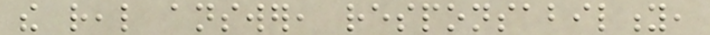the real answer, responsability,
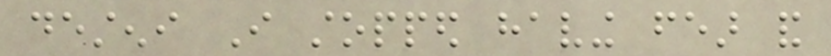desteni I stopped having fear and
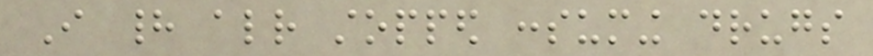I had already stopped consuming drugs
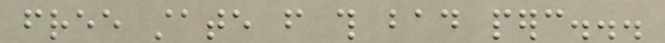free state from this bad perc...
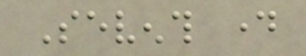Seventh day
